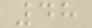48
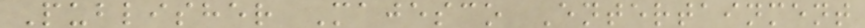Publisher Majesco Entertainment
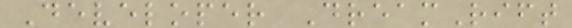Developer DreamRift
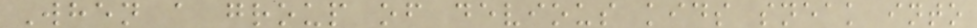When a group of devious kids sneak into
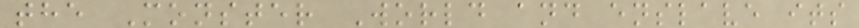the Monster World and enslave its
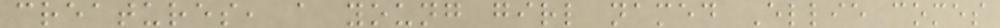creatures, a young girl named Ellie comes
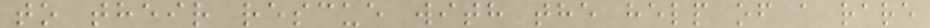to their rescue with the help of a rare
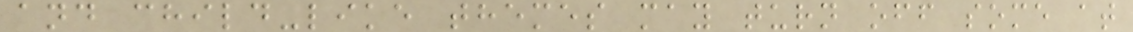and child-like themes may turn off some at
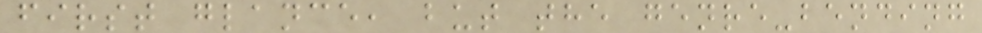first glance, but the genre-bending
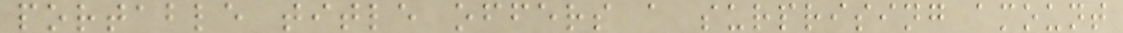portable title offers a surprising amount
